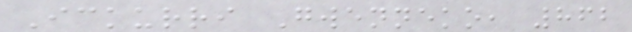Ickurri Gwenneko, 862
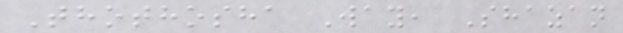Thothosha Way, Shazan
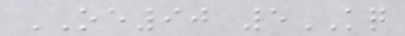OE90 5KQ
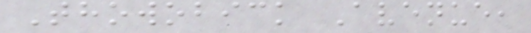Thowobick Avenue,
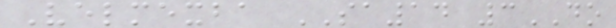Velmexba SA14 3DO
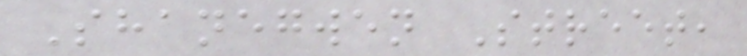Shanegwen Street,
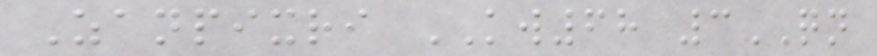Zanpixri KW68 3QN
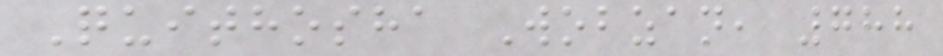Quithosha Wobzan, 788
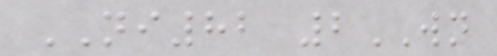NI82 2WN
